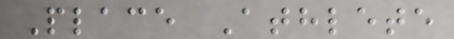Place Athlete
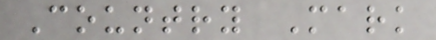Country Mark
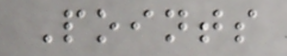Points
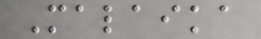Malaika
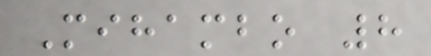Mihambo 8
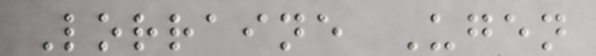Lorraine Ugen
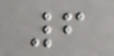6
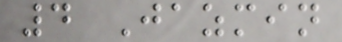4 Jazmin
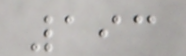193
